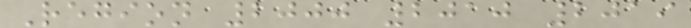Region 2000 2010 2019
